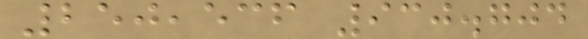250,536 930.704
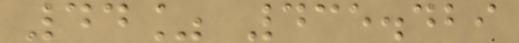44% 435.429
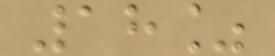18%
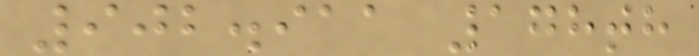902.911 178th
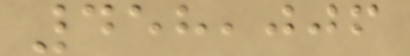458,006
